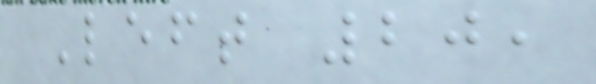Left 20,
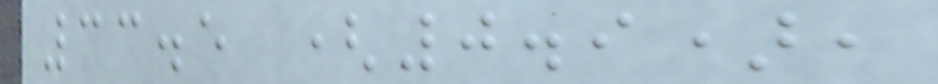33.5 (0.9),
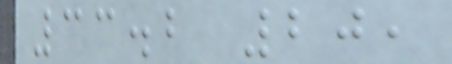33.2 20,
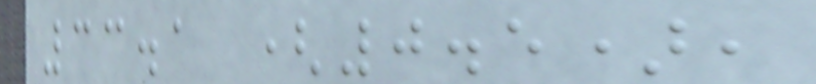33.1 (0.5),
